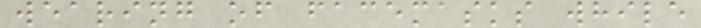wearing of facemasks while
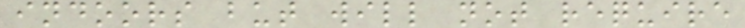indoors but will not require
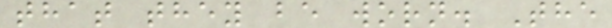that they be worn. The
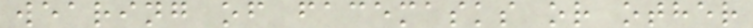wearing of facemasks or other
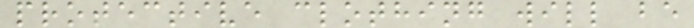protective clothing will be
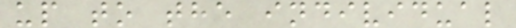up to the individual
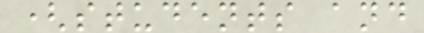(students and
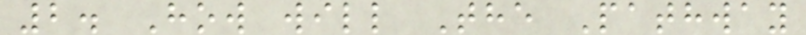2. How will The Pathway
